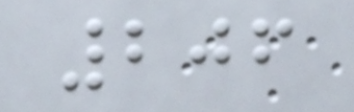206
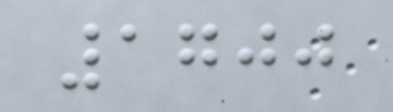1700
